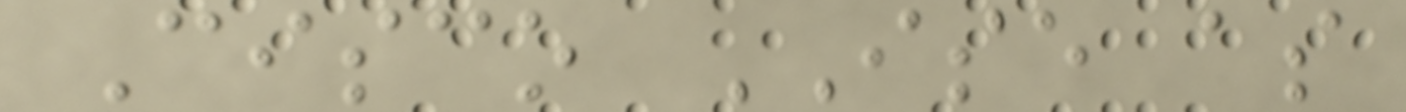Cisco ISE as
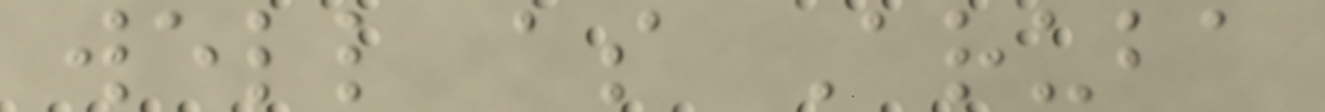well as Aruba
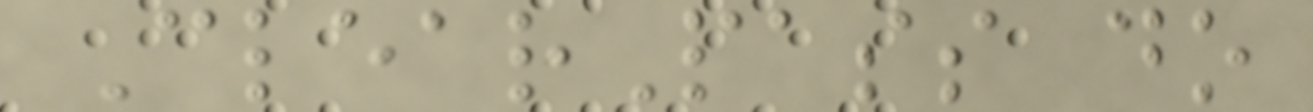ClearPass do
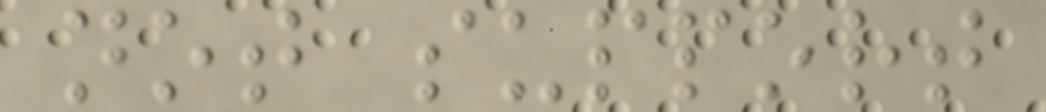not support
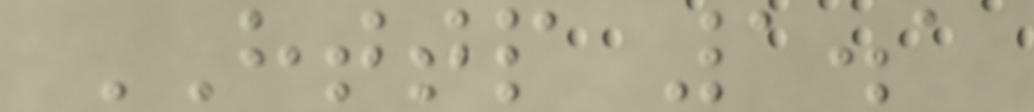HTTP 1.1
